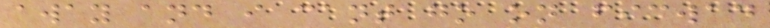away and i cant go on ficwad
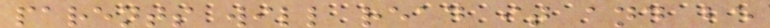parents will read it and be
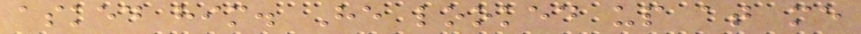asked him. He looked up at me
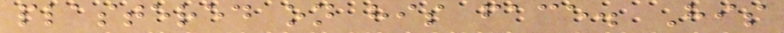plastered on his face. His
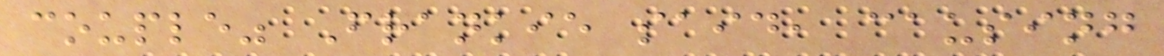couple" Frankie said, causing
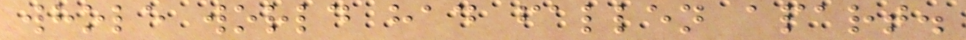whole world had fallen apart.
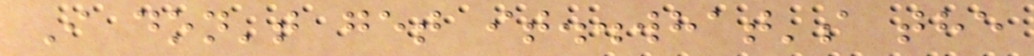I don't get it..what's the
